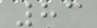83
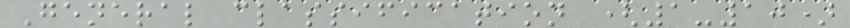General classification (1-10)
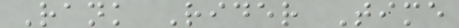Rank Rider Time
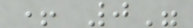+ 0"
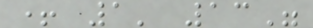+ 1' 13"
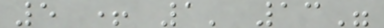5 + 1' 13"
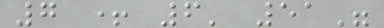7 + 6' 51"
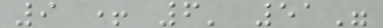9 + 6' 51"
